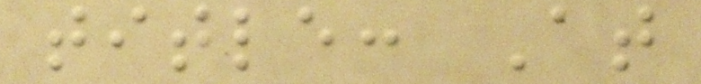title: At
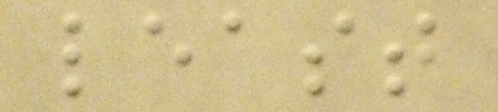least
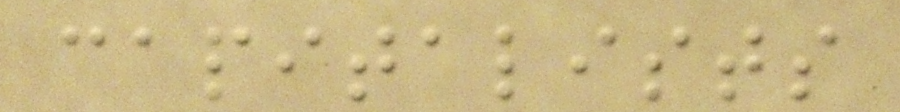capitalists
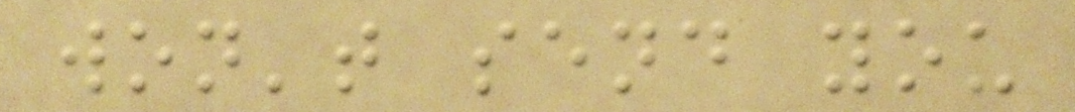won't send you
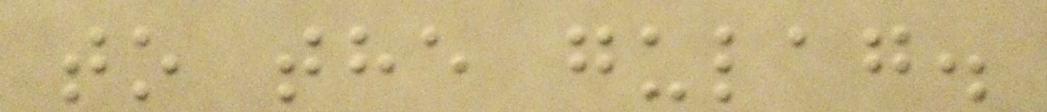to the gulag.
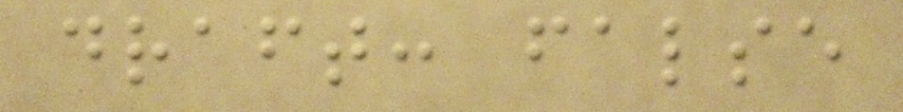draft: false
